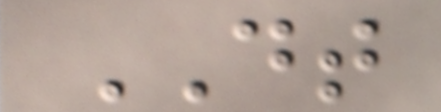DT
